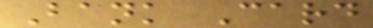Bank Card
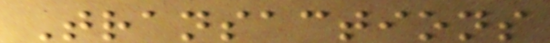Transactions
